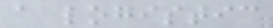a logistic
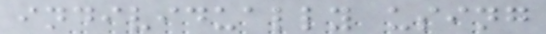individually using
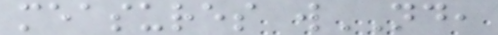measures wND,
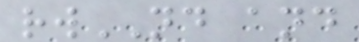rwND and
